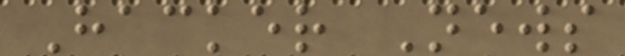Hacker News
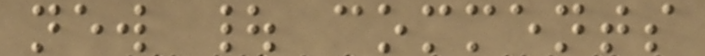new | comments
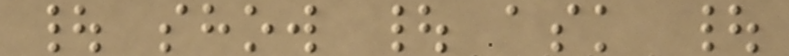| show | ask |
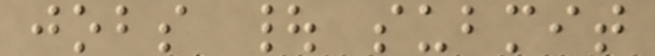jobs | submit
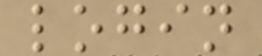login
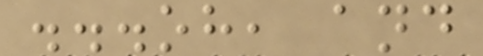...oh, and
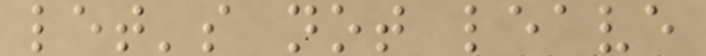let's not leave
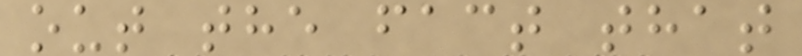out the fact that
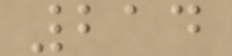214
